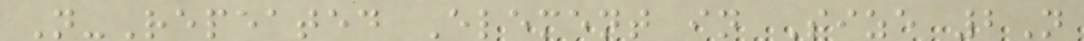N-Repeated Element in Size 2N
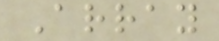Array
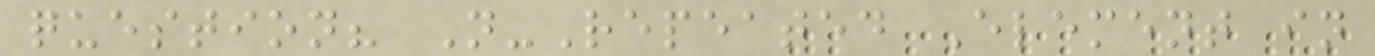question? N-Repeated Element in
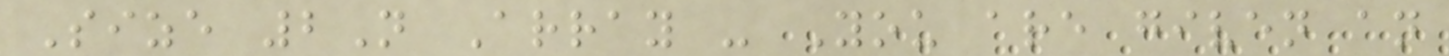Size 2N Array - You are given an
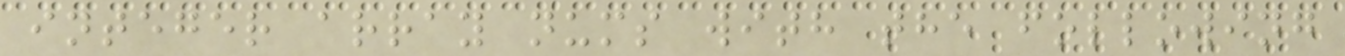integer array nums with the following
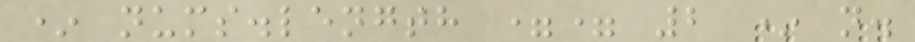* nums.length == 2 * n.
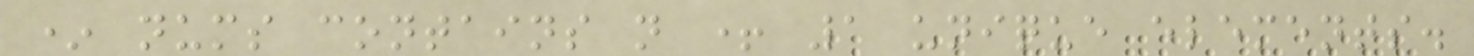* nums contains n + 1 unique elements.
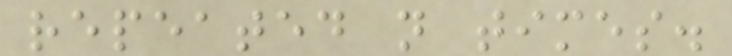repeated n times.
